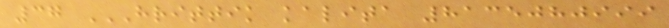37 HRITTIK KALITA 8135080999
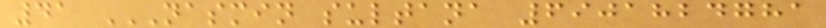41 NASMIN SULTANA 6901824781
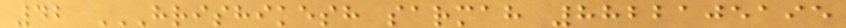42 HRISHIKESH SARMAH 8822105195
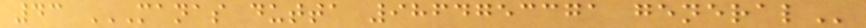43 MANAS DUTTA 9864753371 GENERAL
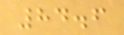84.6
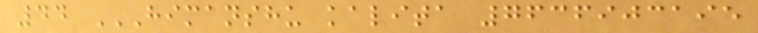44 HIMANSHU KALITA 7636903195
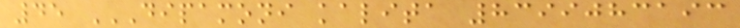45 DIPAMONI KALITA 8399083193
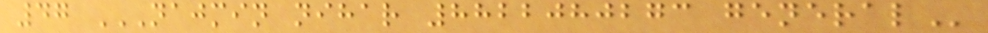47 NAJMIN NIHAR 8822080273 GENERAL
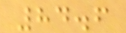84.6
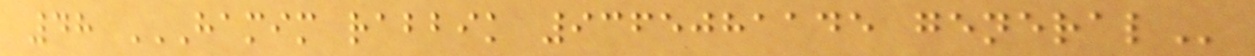48 HAMIM RABBIK 9365081145 GENERAL
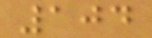104
